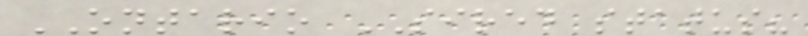ONTARIO SIRED status?
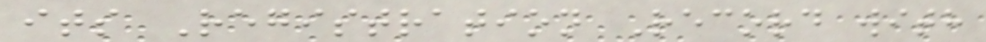its Registration Record with
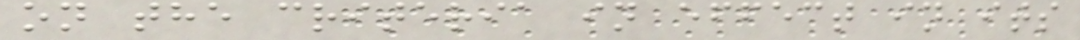on the criteria in effect in its
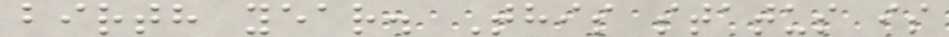birth year. This status is
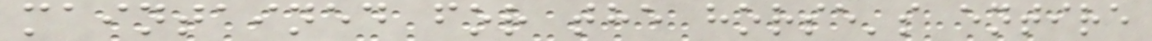maintained for the horse's entire
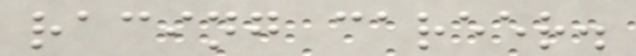racing career.
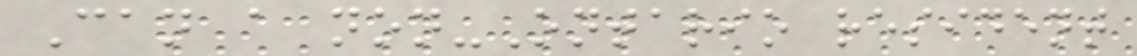Can a non-Ontario resident
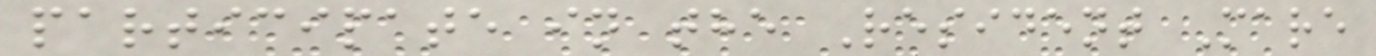participate in the Resident Mare
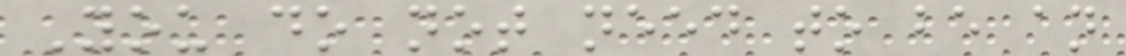You do not need to be an
